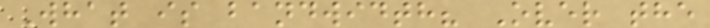What is bandwidth? Over the
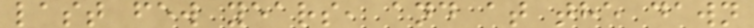last few years, and at the dawn
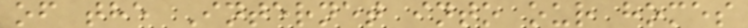of the Internet into our homes
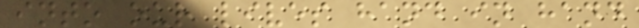into our lives hand in hand
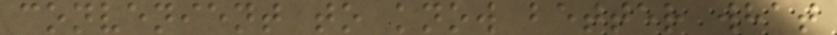convenient to know better what
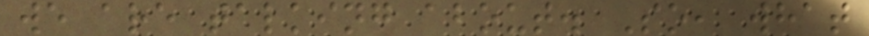we are talking about. So, what
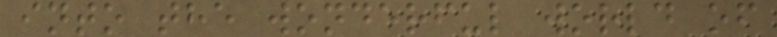into the wonderful world of
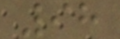98
